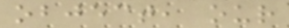object, our
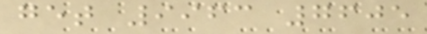get 9963 7605
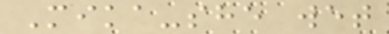Mika-she wet
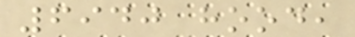6940 hood,
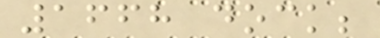1668 dock;
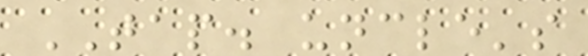TAP. uncle's
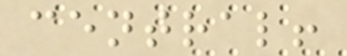central!
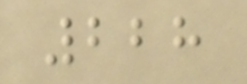228
